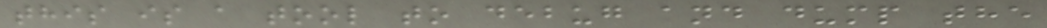this is a tool to debug and dump the
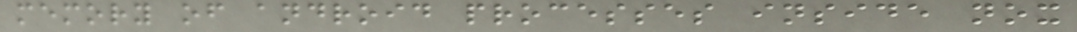memory of android processes inside nox
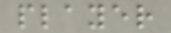player
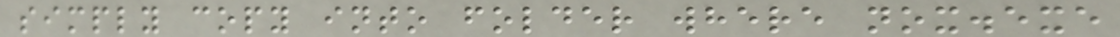simply copy into folder where nox.exe
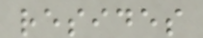resides
